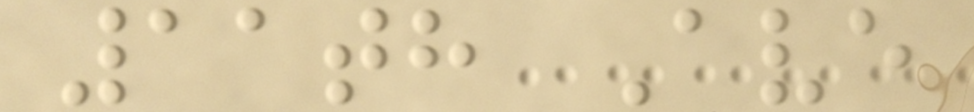11th Ave
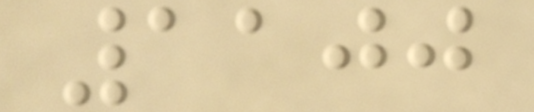1100
